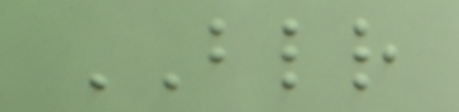BLR
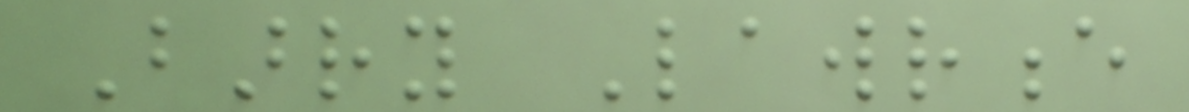Barry Lawrence
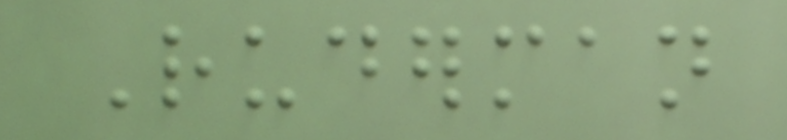Ruderman
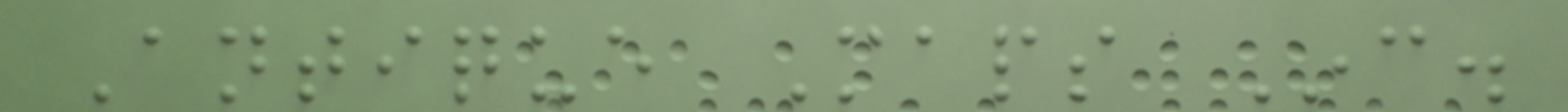Antique Maps Inc.
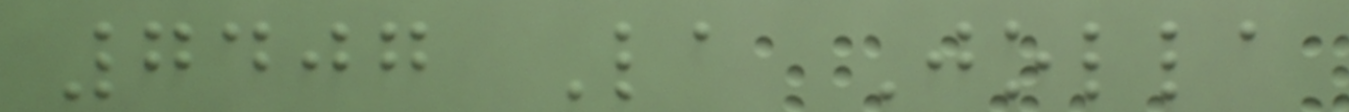7407 La Jolla
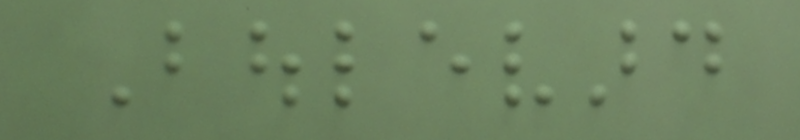Boulevard
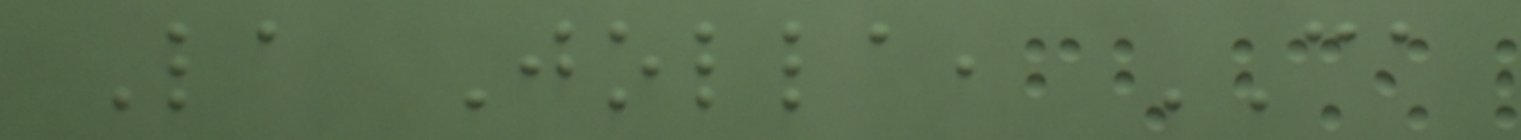La Jolla, CA
